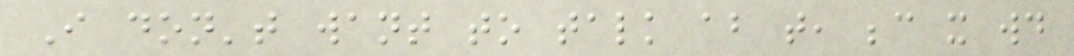I don't want to talk about that, because it would
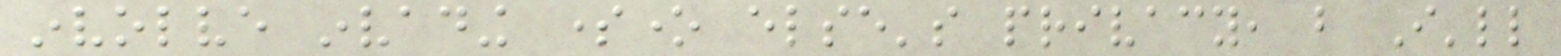involve invading someone else's privacy, but I'll
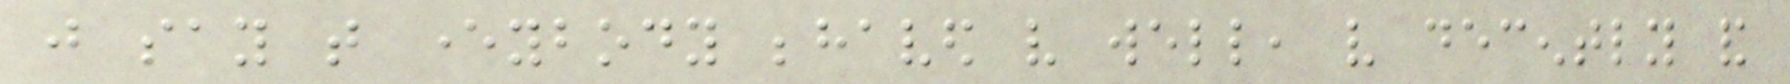just say that everybody behaved very well, very decently and
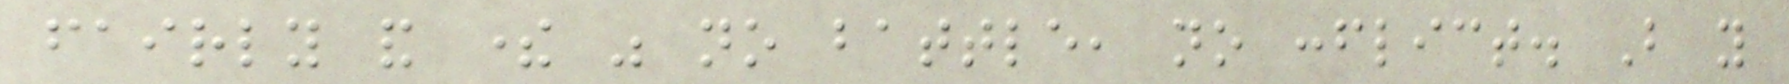fairly and there was no battle, no conflict. But you
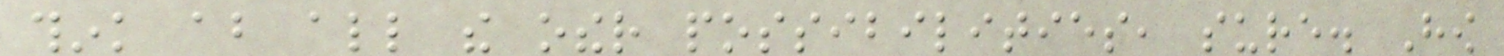think about all the other possibilities, sure. How
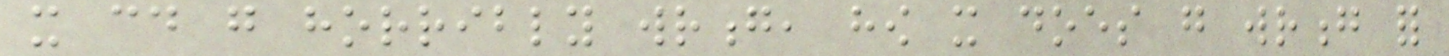it could go horribly wrong, how it does go wrong for
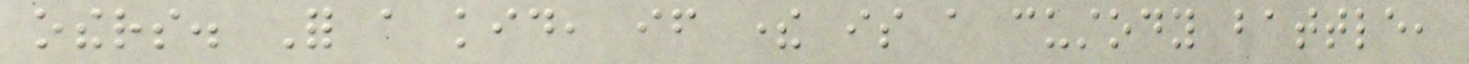others. For a kid, if there is a custody battle,
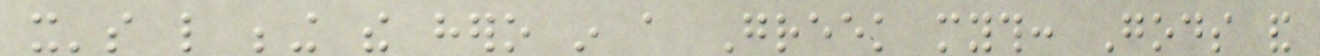it's like being the hero in a Greek myth: Gods and
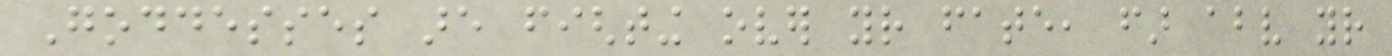Goddesses are fighting over your fate, far above your
